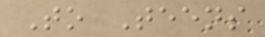To Teens
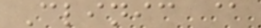Clinic @
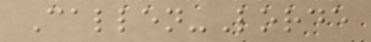Callen-Lorde
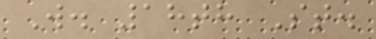W. 18th St.
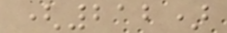(212)
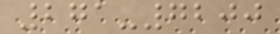271-7200
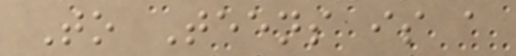To Teens is a
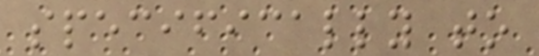specifically to
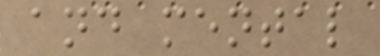and mental
